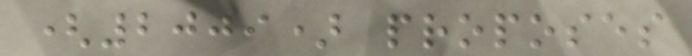(2009) proposes
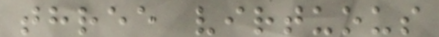three virtuous
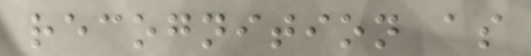recognition as
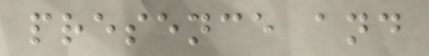presence and
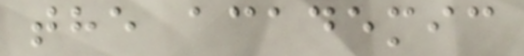the academic
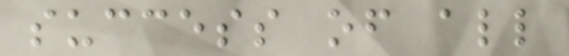success of all
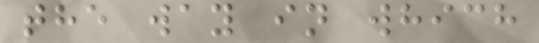the way in which
